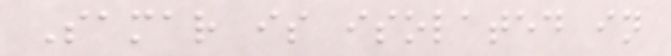Samar is isolated in
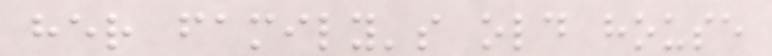her family's old house
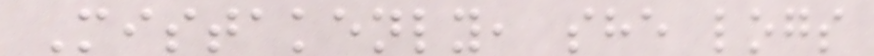Mistakenly, she logs
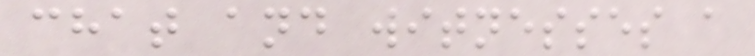chat and witnesses a
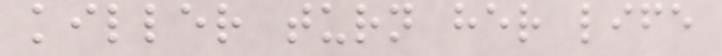killer turn her life
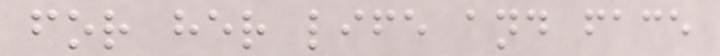for her life and face
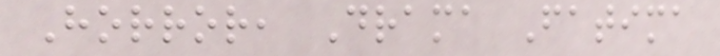Horror, Drama Fatima
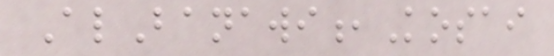AlBanawi,Kosai
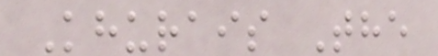Khurais The
